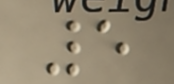5
